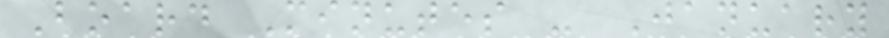Board Minutes - January
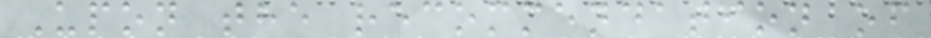Upon the recommendation of
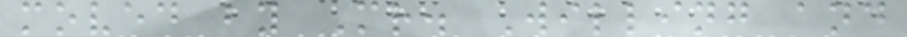moved by Mr. Willing and
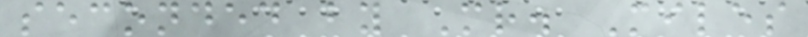seconded by Mr. Miles
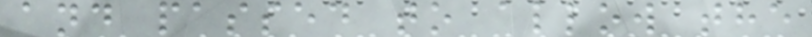and passed to allow the
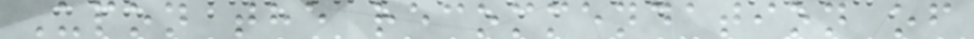Upon the recommendation of
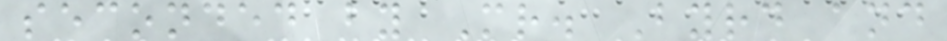seconded by Mr. Byrd and
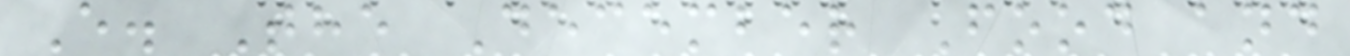E. The December Food and
